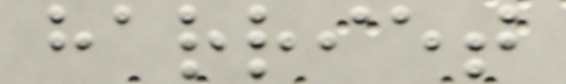harriet
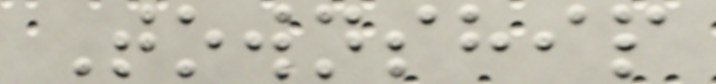Township
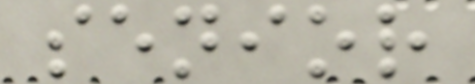senior
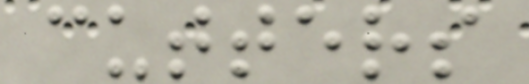cutters
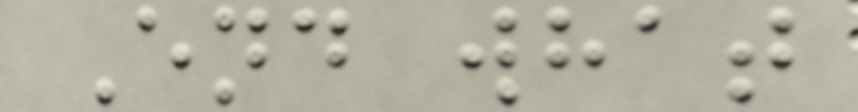End what
